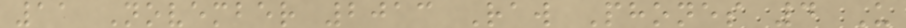11 November 2013 Raw Phones 4 U
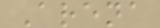Arena
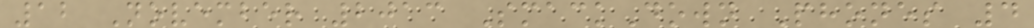12 November 2013 SmackDown Phones 4
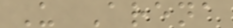U Arena
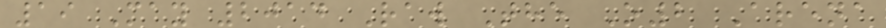19 May 2014 Raw The O2 Arena
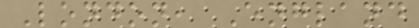London, England
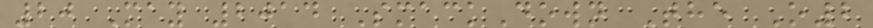20 May 2014 SmackDown The O2
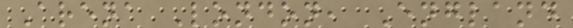Arena London, England
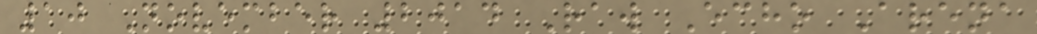10 November 2014 Raw Echo Arena
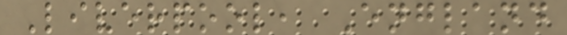Liverpool, England
